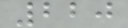220
